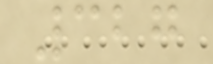327
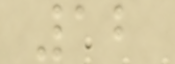12
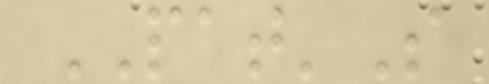PAT'S
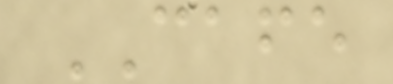CAFE
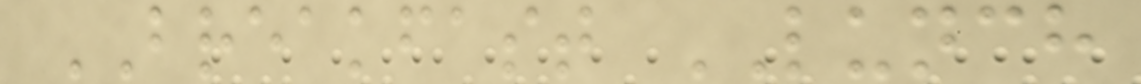BREAKFAST LUNCH
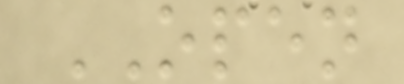OPEN
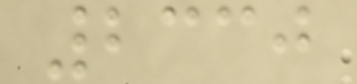2330
